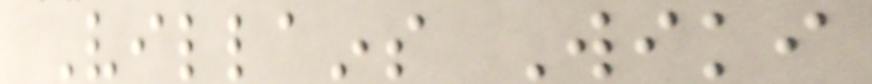Villains Wiki
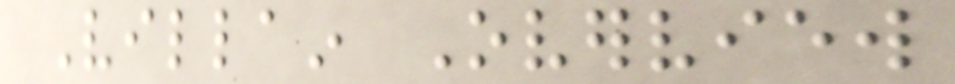Villain Overview
